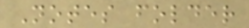Notes folder
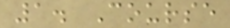1. Course
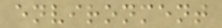environment
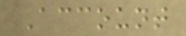Account
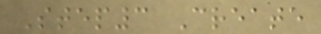Step3 Create
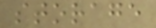storage
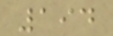194
